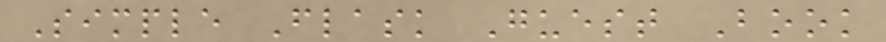Simple Flask Guest Book
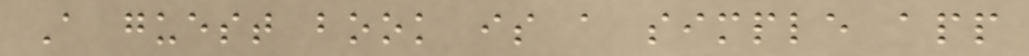A guest book is a simple app
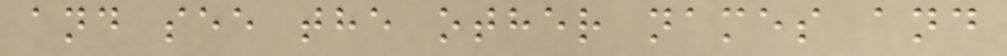and see the other names and
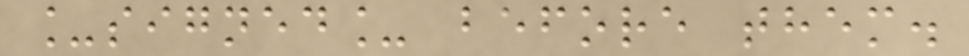_signed_ before them.
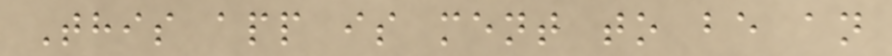This app is ment to be an
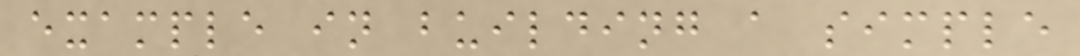example in building a simple
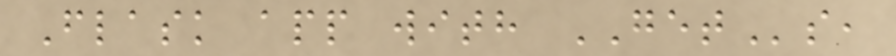Flask app with GETs,
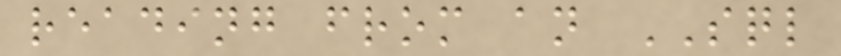reading from an SQL
